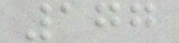177
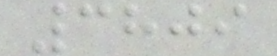3809
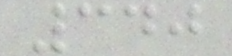340
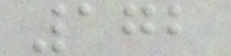172
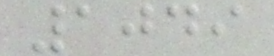1049
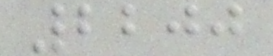2200
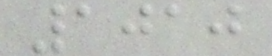1010
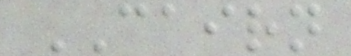CAIRN
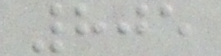805
